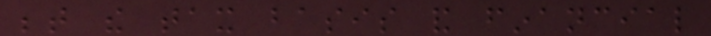between the tax basis and financial
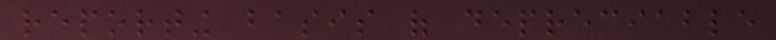reporting basis of depreciable
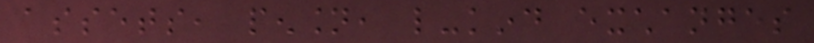assets, pension, like-kind exchanges
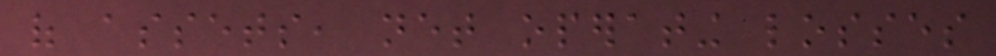of assets, net operating losses
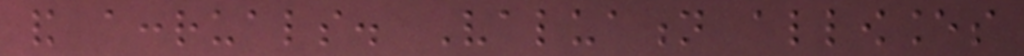and accruals. Valuation allowances
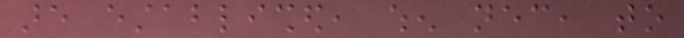are established, when necessary, to
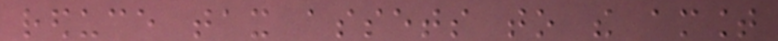reduce tax assets to the amount
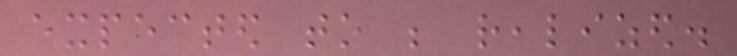expected to be realized.
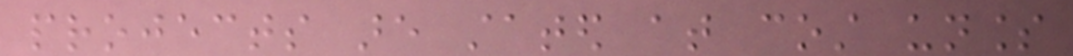projects are stated at cost unless
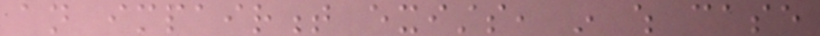an impairment exists, in which case
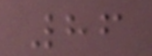86
